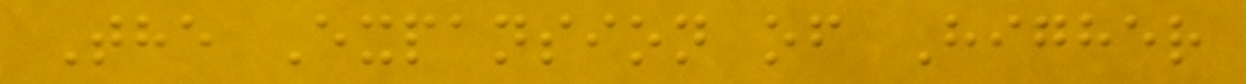The Expansion of Higher
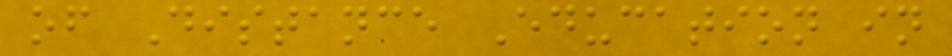of Distance Education in
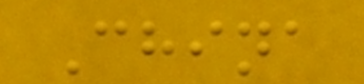China
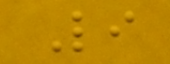Li
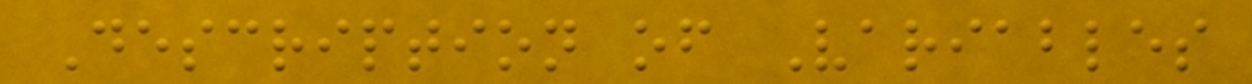Description of Variables
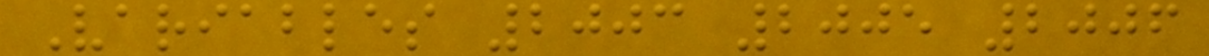Variables 2003 2005 2006
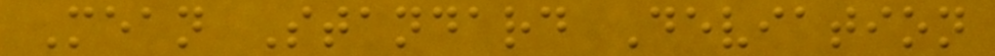Mean Standard Deviation
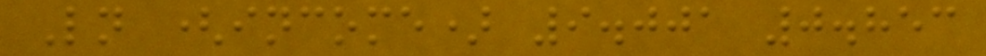Ln (income) 9.001 0.853
